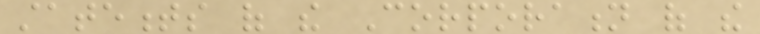statements of the Corporation of the
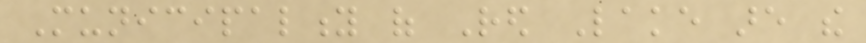Municipality of Red Lake are the
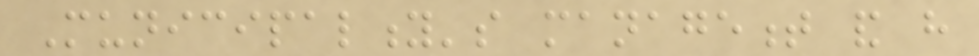Municipality's management and have
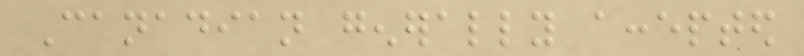Canadian generally accepted
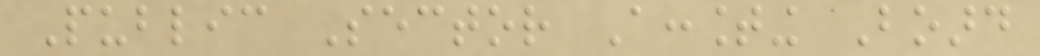Public Sector Accounting Board
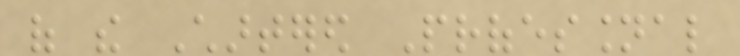of the Chartered Professional
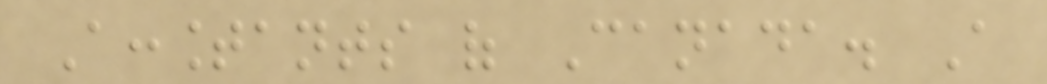Accountants of Canada. A
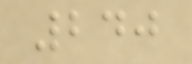240
